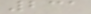231
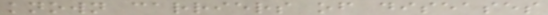known carriers of diseases
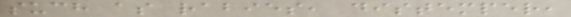such as rabies, distemper,
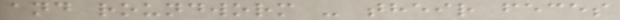and roundworm - their feces
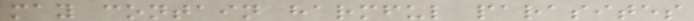may contain harmful parasites
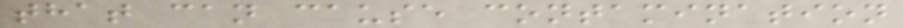that can cause contamination
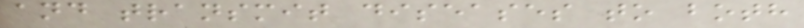and transmit diseases to both
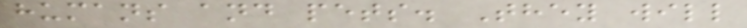humans and pets. They will
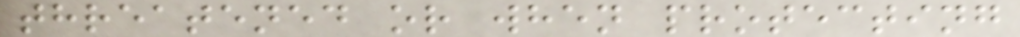threatened or when protecting
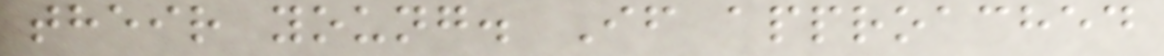their young. If approached
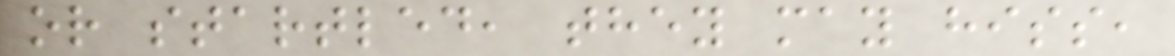or startled, they may hiss,
